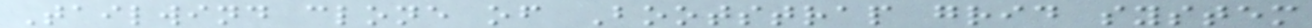Tailwind clone of Bootstrap grid system
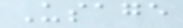Usage
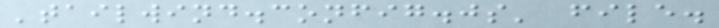'tailwind.config.js' file.
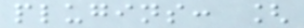plugins: [
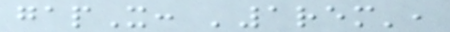gapX: '1rem',
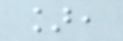],
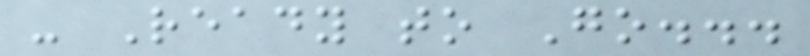- Ready to Go...
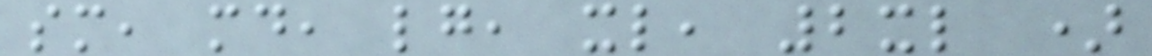sm, md, lg, xl, 2xl )
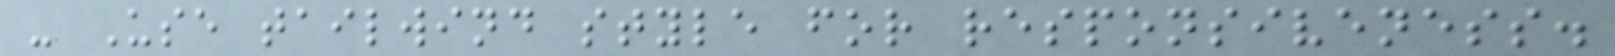- Use tailwind style for responsiveness.
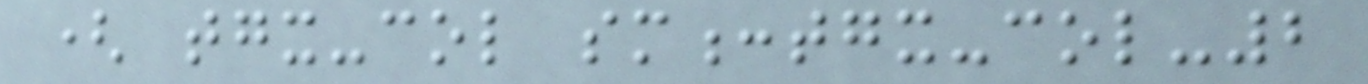( tgx-col sm:tgx-col-2
